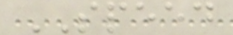SPEED
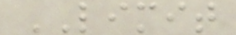LIMIT
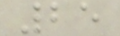25
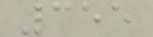355
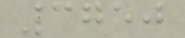3750
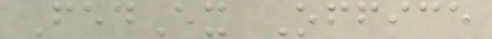FedEx Office
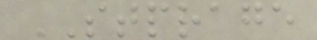STPRAGE
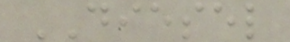DIESEL
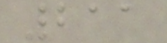211
